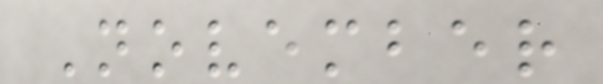November
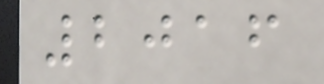2016
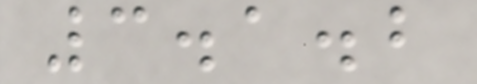3.1.2
